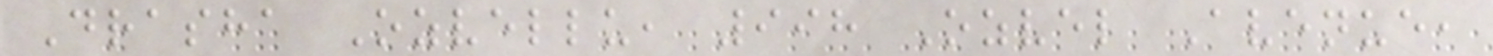Drasha Ozvellu, 998 Ozvel Avenue,
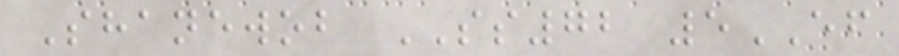Shanewob SS72 5EF
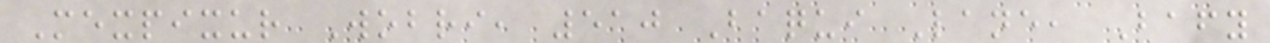Mexpixur Wobri, 510 Baqui Lane, Bafy
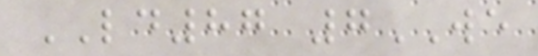LD87 7WE
